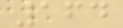164
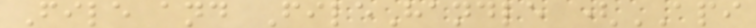File and FileHandle (API
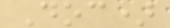Doc)
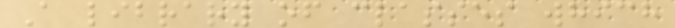A library of classes which
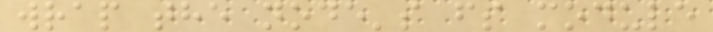wrap the node's fs module
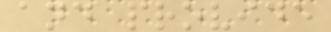and provide
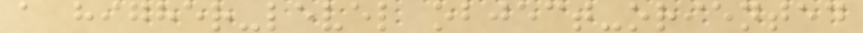a higher-level object-oriented
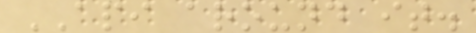API around it.
